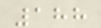188
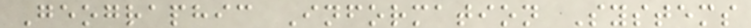Geographic Information Systems
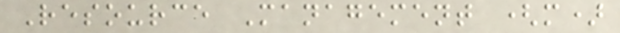Resource Management (m)
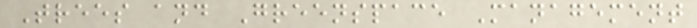Trees and Greenspace Management
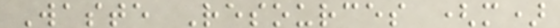Waste Resources (m)
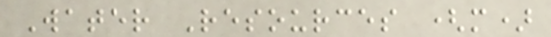Water Resources (m)
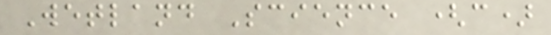Wetland Science (c)
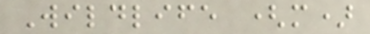Wildlife (m)
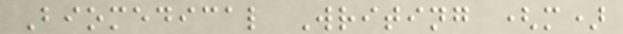Biomedical Writing (m)
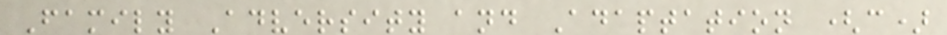Family Adversity and Adaptation (c)
